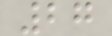27
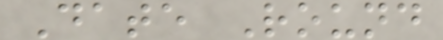Date Round
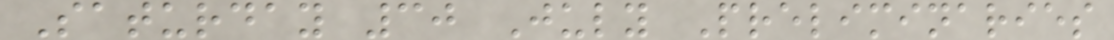Saturday 30 July Preliminaries
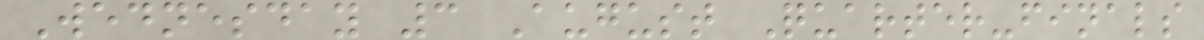Wednesday 3 August Quarter-finals
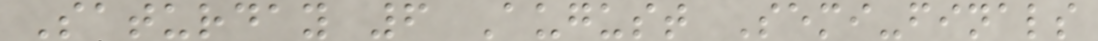Saturday 6 August Semi-finals
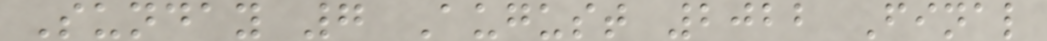Sunday 7 August 2022 Final
